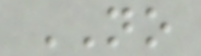NO
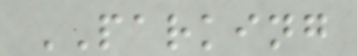PARKING
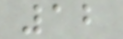12
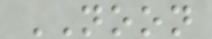NOON
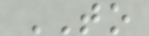TO
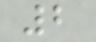2
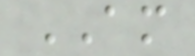AM
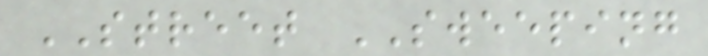STREET SWEEPING
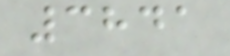3841
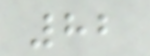82
